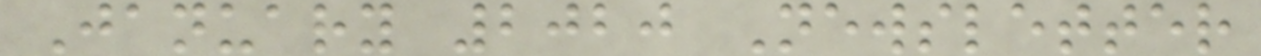January 2020 Newsletter
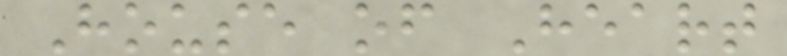House of Heart
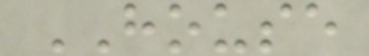HOUSE
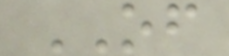OF
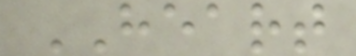HEART
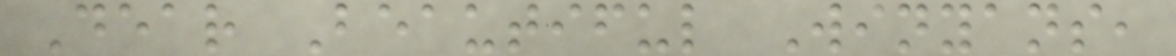Dear Beautiful Winyans,
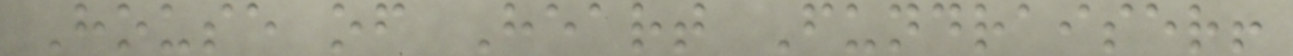House of Heart Fundraiser!
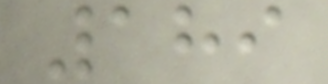189
